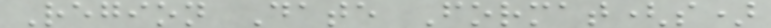Region Date Format(s)
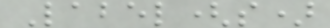Label(s)
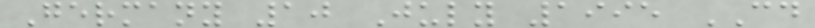Germany 10 July 1995 CD
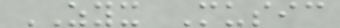ZYX Music
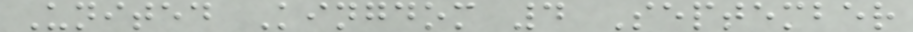United Kingdom 4 September
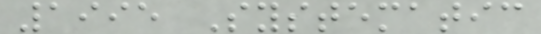1995 Systematic
